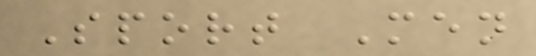Sport Men
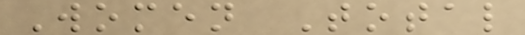Women Total
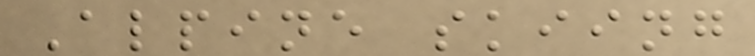Alpine skiing
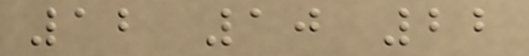12 10 22
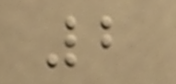2
